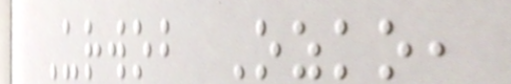Urwob Ozko,
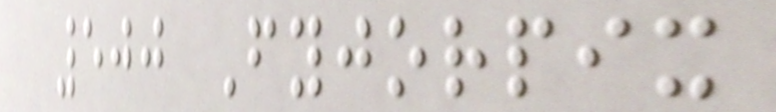500 Fyjorpix
